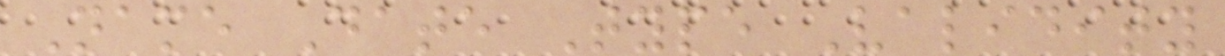Name Date Type Validity
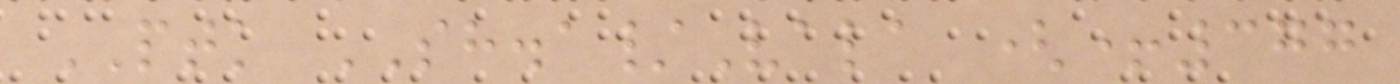PTK SH.a/Vala (+377
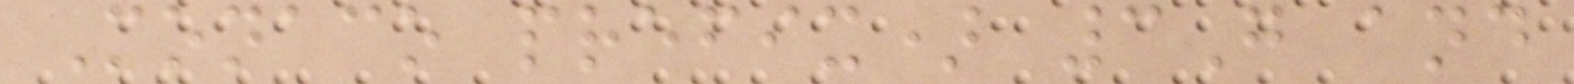Monaco prefix) 3G and
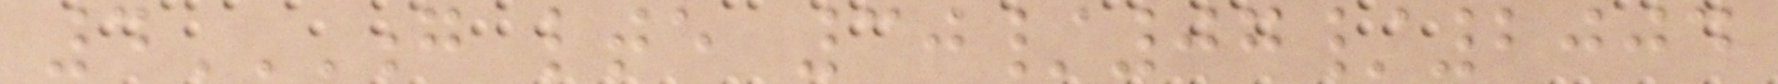4G LTE 30/07/2004
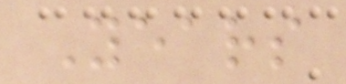Years
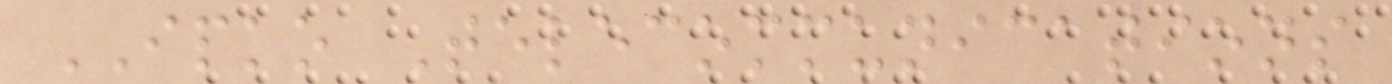IPKO Telecommunications
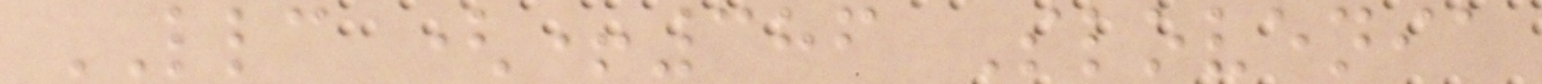LLC (+386 Slovenia
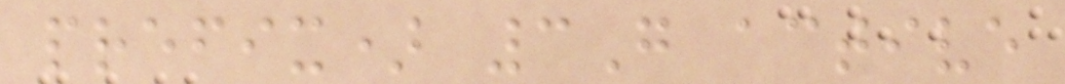prefix) 3G active
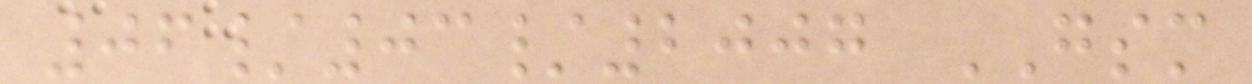06/03/2007 GSM
